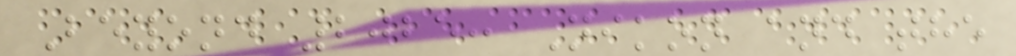Beyond 2025: Nikon and the
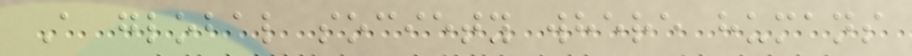A global society where humans
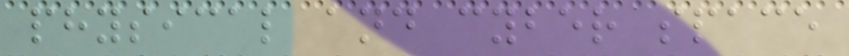physical and cyber space
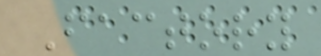Factory
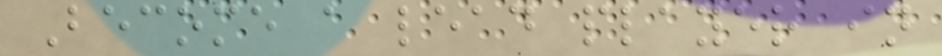Become a lead player in
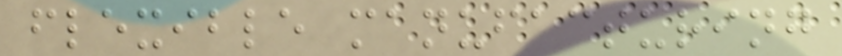flexible manufacturing
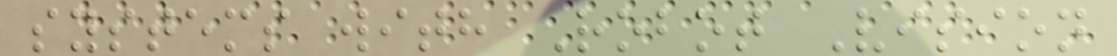systems with Robot Vision
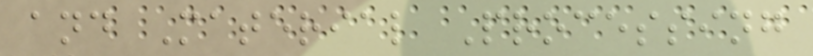and Material Processing
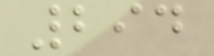294
